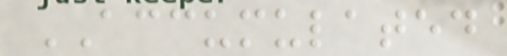ACCUMULATED
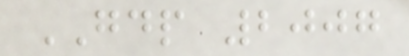GDP 2007
